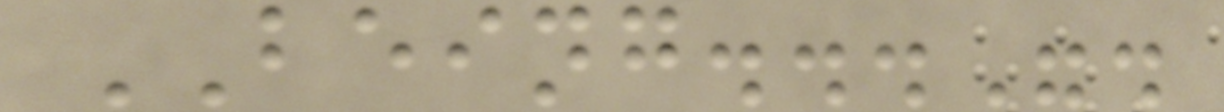BEING...".
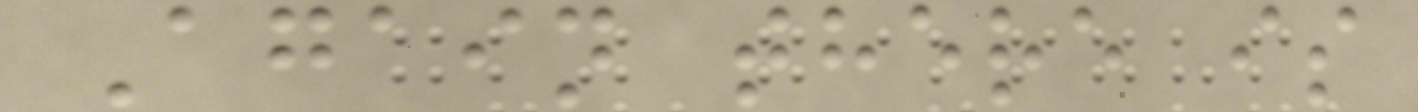Again there is
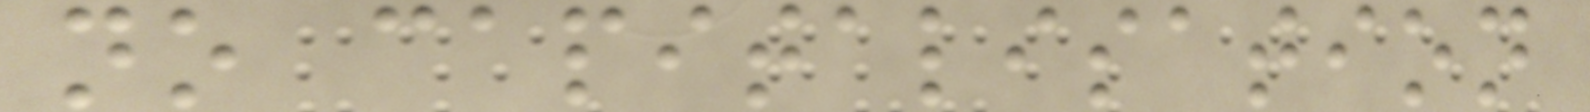no capitalisation
